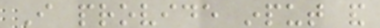I provide input and
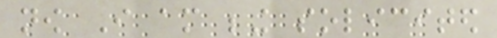now I am being solicited
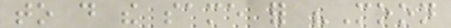to do the same for "Moon
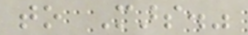to Mars."
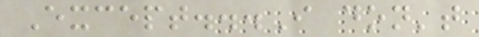Except...I don't
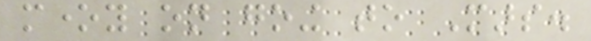money on going to Mars.
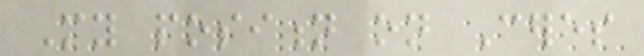My position on Ceres
